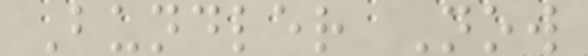Bundler Now
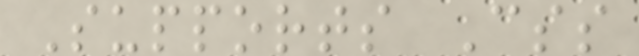Supports Css
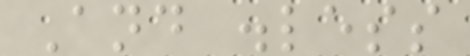And .less
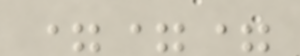===
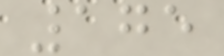175
